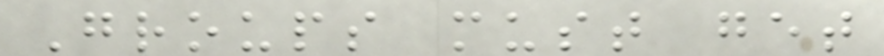Groups must get
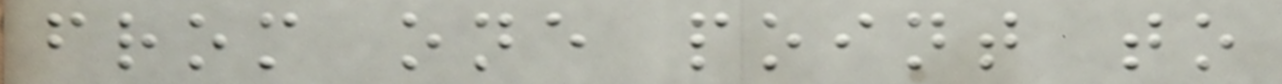from one point to
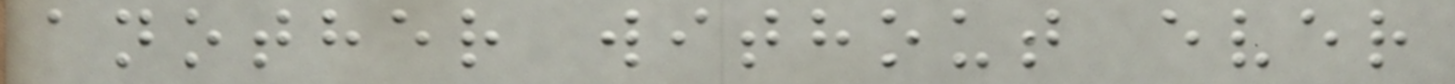another without ever
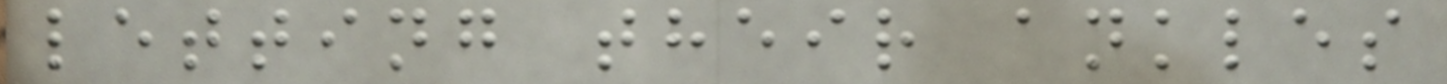letting their ankles
